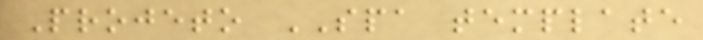Projeto SPA template
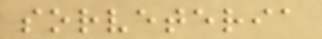sorveteria
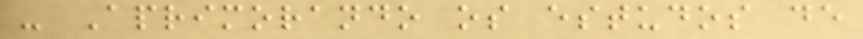- Aprimorando os estudos de
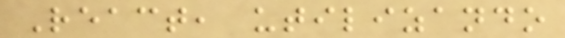React, utilizando
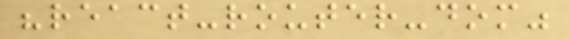"react-router-dom"
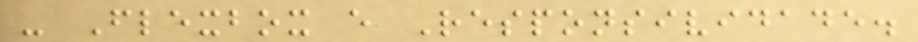- Flexbox e Responsividade.
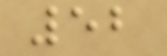52
